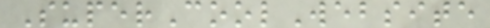SuperCoolWebsite
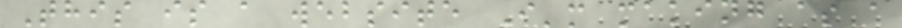This is a website I'm making as a
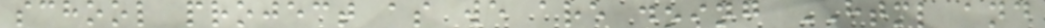school project as we are doing HTML and
